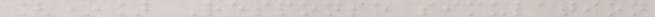[*] Response simulation
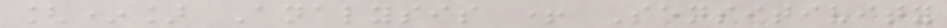[*] Analysis + Sensitivity
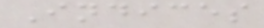Indices
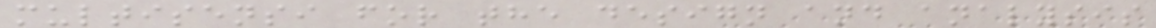multisensi for the design and analysis
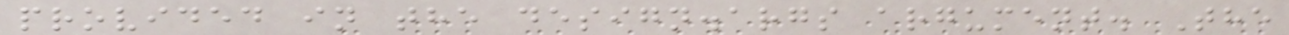provided in the design.args argument. The
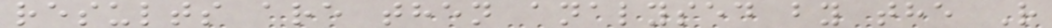results are then analysed by the R
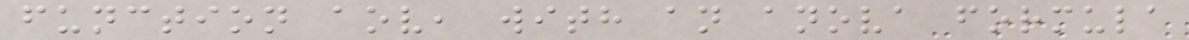function aov, with an anova formula
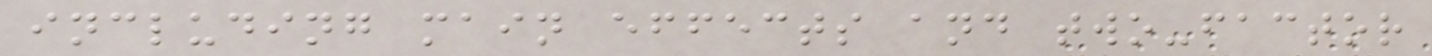including main effects and two-factor
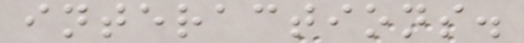interactions.
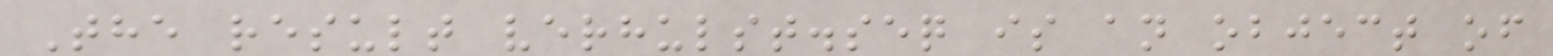The result verhulst.seq is an object of
